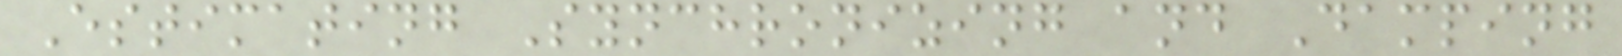Estimating Synchronizing and Damping
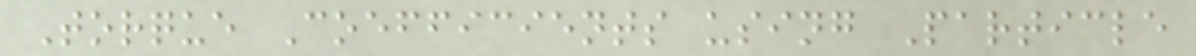Torque Coefficients using Particle
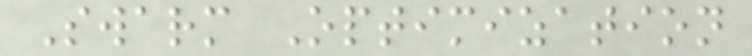Swarm Optimization
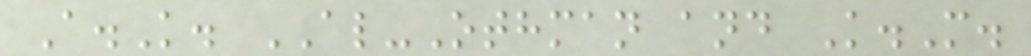A.K. AL-Othman and K.M.
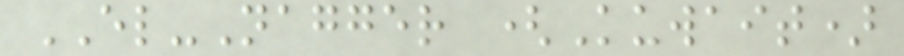EL-Nagger (Kuwait)
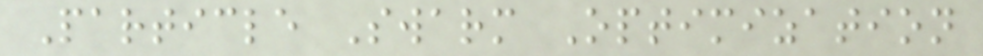Particle Swarm Optimization
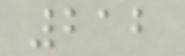212
